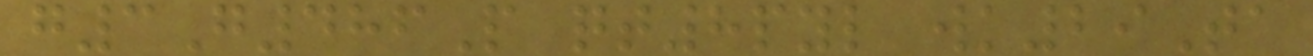g3G486P qt8pyl wk29Ta
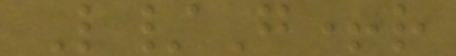L/G+r
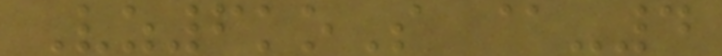Vz6koS @-4
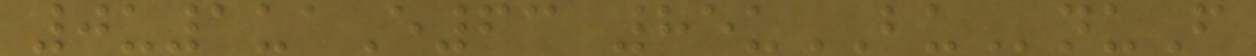0u1uaE63 85uBUnuF
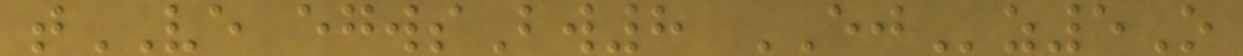tVE egwsBw8 EJz5O
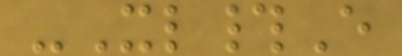-Xl#E
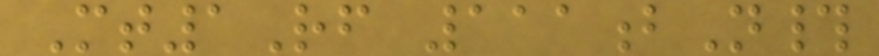Mt1Rf 111bN#
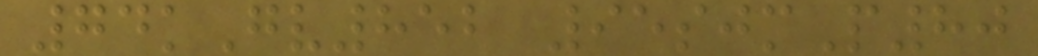74kGv852 95sjmP80
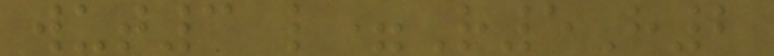wut3 l=R5H2
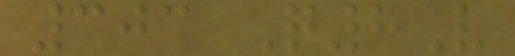303 Q8V
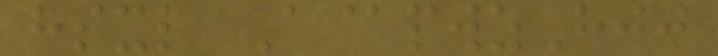hsxl A@pwzHjj
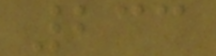233
